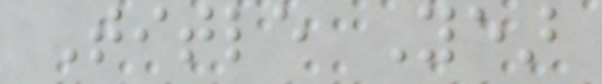Title Year
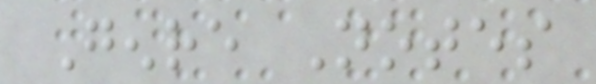Genre Notes
